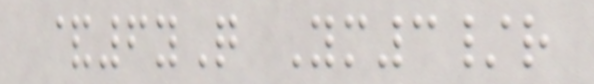&6yQ Ym3/r
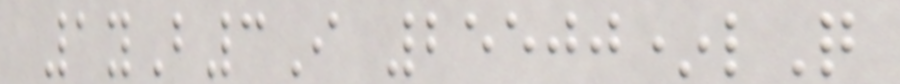1yB3I 25500*lQ
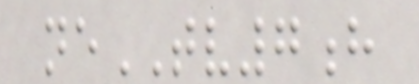neTV7h
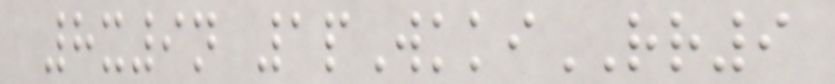8x9n 1pWkkiRR9
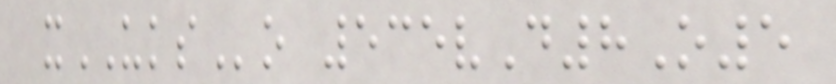xUKSo 535vD8O5
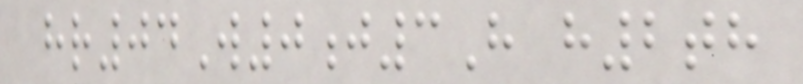hr04W0j3H h2th
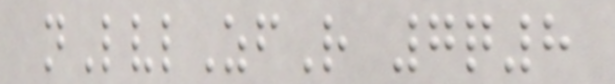nLvlZfR 7q8
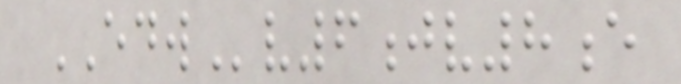EDWv6jv8e
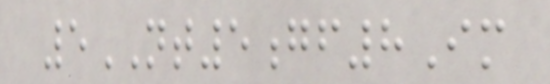5NT5gf8Im
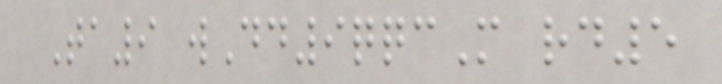Ta9 wDd9qqcM rd5
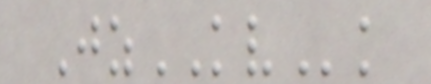JzKVk
